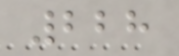228
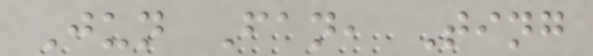Jun Fan, Ting
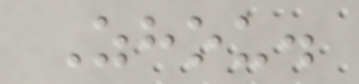Zhou.
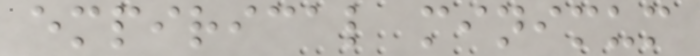empirical minimum
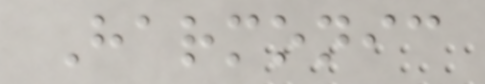Harmonic
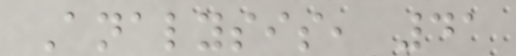Analysis, 41
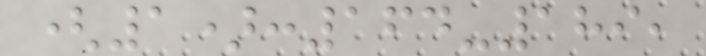(1):164-189,
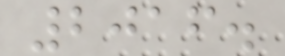2016.
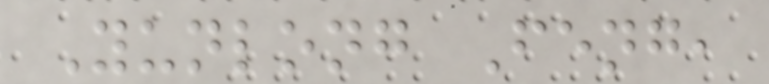Yunlong Feng,
